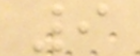9
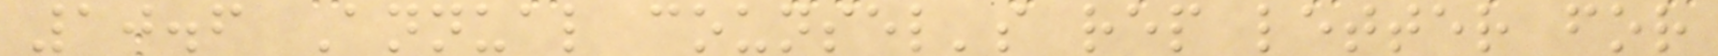10.6 Annual counsel's rep letter for
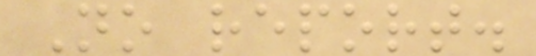No report.
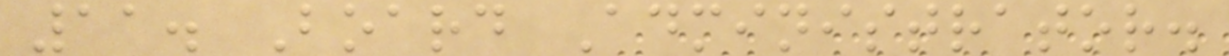11. Board Administrator.
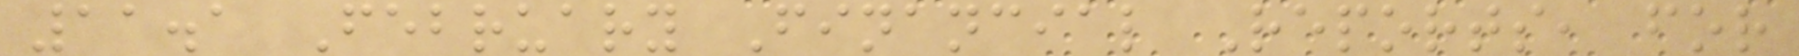11.1 February Financial Reports, for
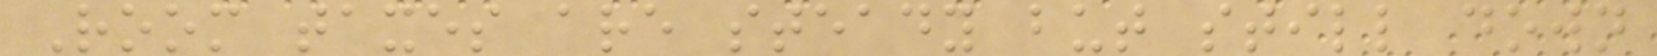Room taxes are steady but still down
